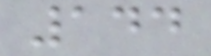144
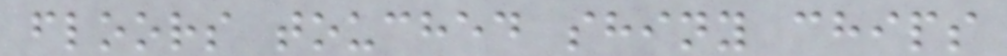floors touched shiny chips
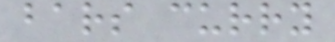bars curry
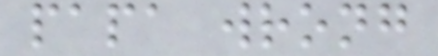papa wrong
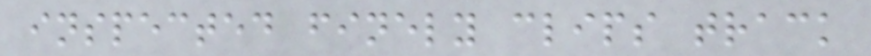inspected finely clips track
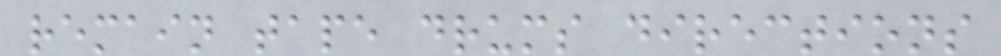remain tape drums directions
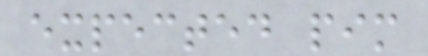expected pim
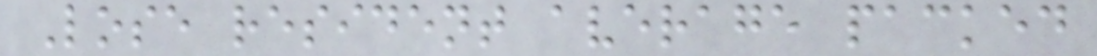Lose resident average packed
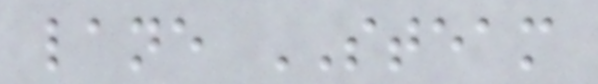lane STEAM
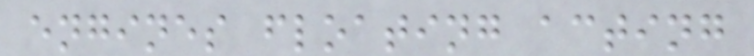engines floating acting
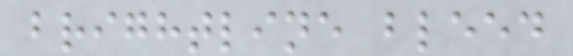brightline bleed
